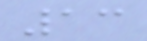13
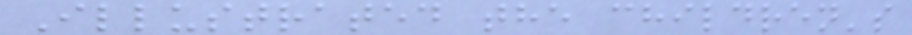Illustrated the children's
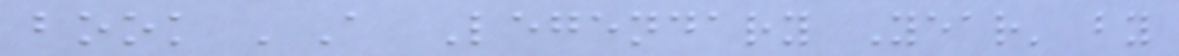book 'A Legendary Year' by
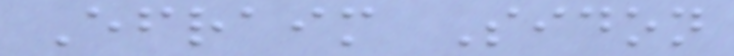Efraim Sidon
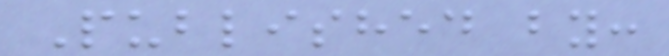Published by:
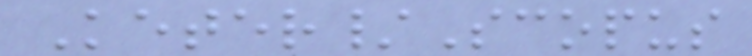Keter/Scopus
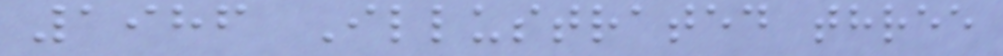1986 Illustrated three
